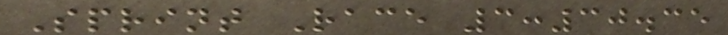Sprint Race 3:30.35
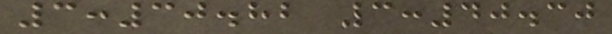3:30.82 3:40.30
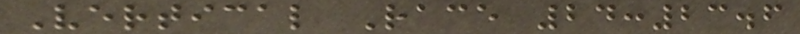Vertical Race 24:23.6
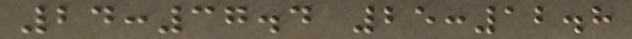24:37.4 25:12.8
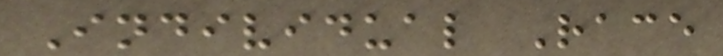Individual Race
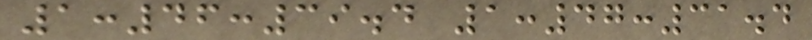1:46:39.4 1:47:31.4
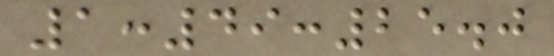1:49:25.0
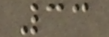33
